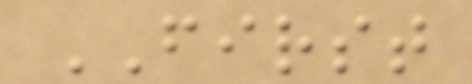FIRST
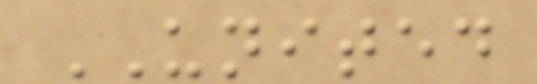UNITED
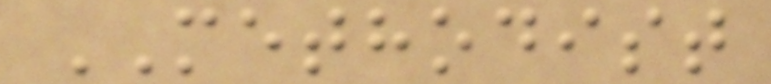METHODIST
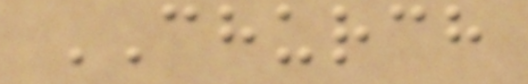CHURCH
